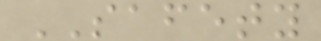SAFETY
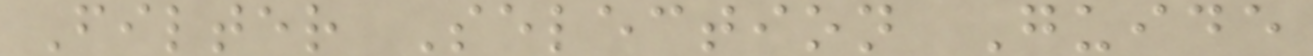Filter Selection Guide
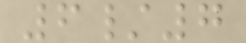6/7
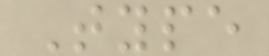Type
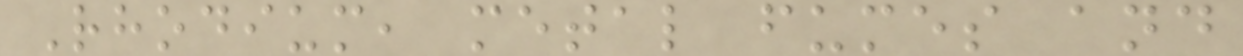Rhodium, metal fumes and
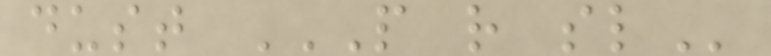dust P R SL
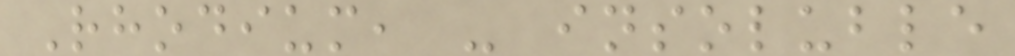Rhodium, - insoluble
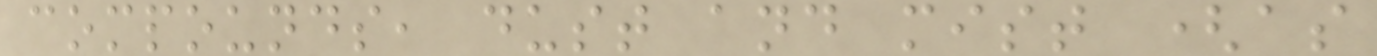compounds, dust and mist (as
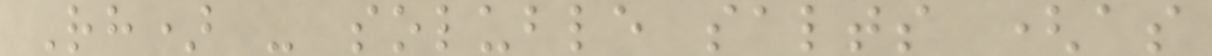Rh) - soluble salts (as
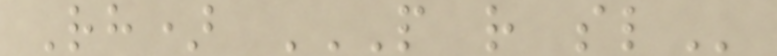Rh) P R SL
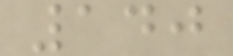140
